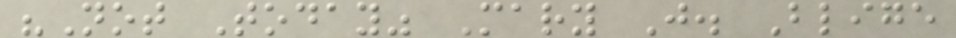"Not Today" Mary J. Blige
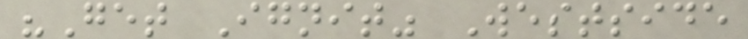"Get Ignit" Westside
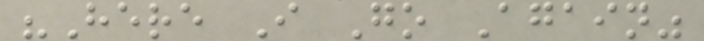"Here I Go Again"
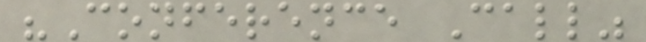"Conference Call"
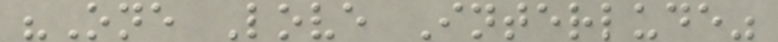"One Love Interlude"
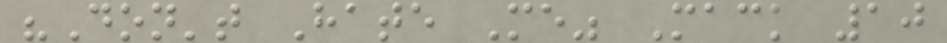"Don't Hate Me" Mack 10
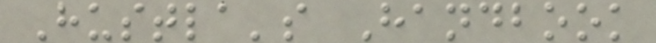Hustla's Handbook
